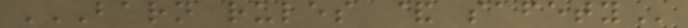BARN RULES & SAFETY
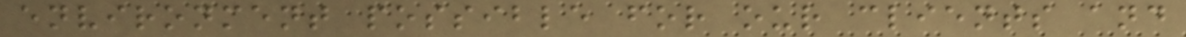environment possible for our clients and
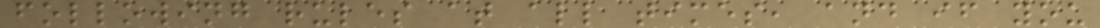following rules at all times, and if you
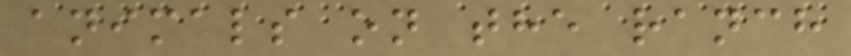animals on the ranch
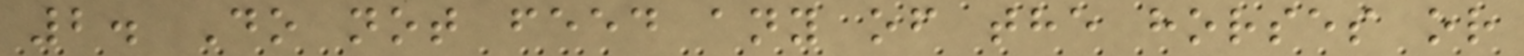2. Do not feed any of the horses or
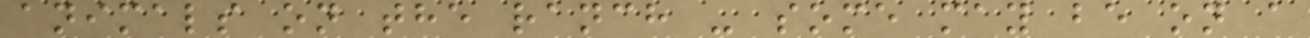animals on the ranch - some may be on a
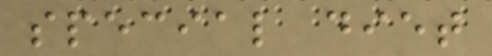special diet
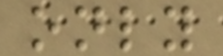only
